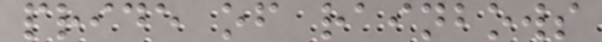pride of rainbows
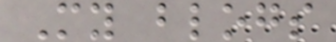My blogs
